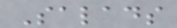Salads
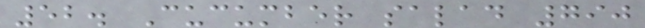52. Cucumber salad 790
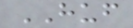HUF
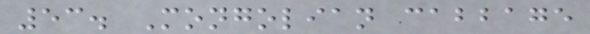53. Mongolian cabbage
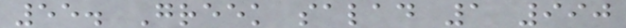55. Greek salad 1 990
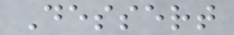Dessert
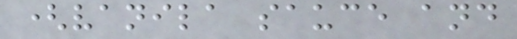(vanila sauce and
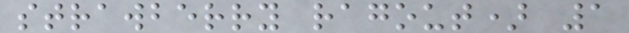strawberry ragout) 1
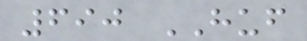690 HUF
